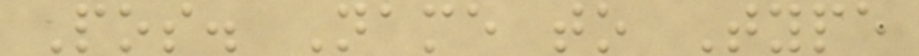Pos. Name to Type
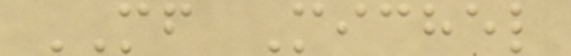MF Michel
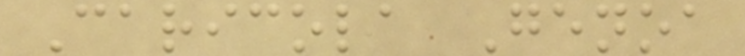Caricola Genoa
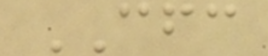CFC
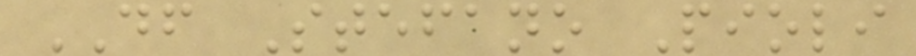DF Stefano Pioli
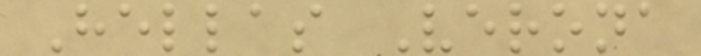Hellas Verona
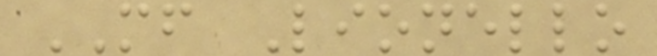MF Lionello
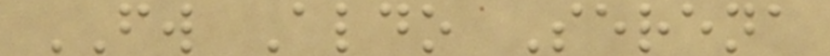FW Aldo Serena
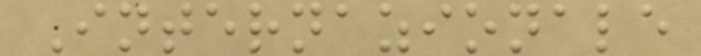Internazionale
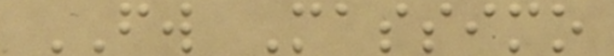FW Massimo
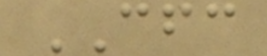CFC
